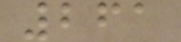261
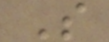S
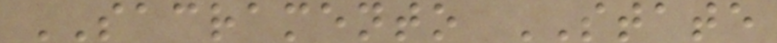SACRAMENTO STATE
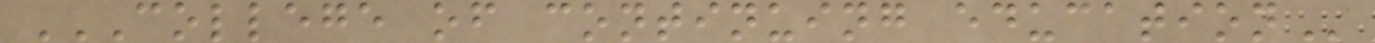COLLEGE OF CONTINUING EDUCATION
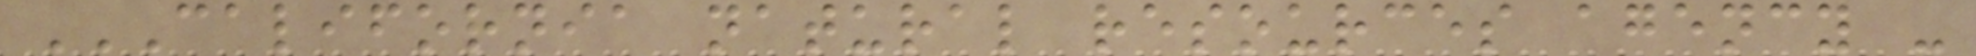CALIFORNIA NATURAL RESOURCES AGENCY -
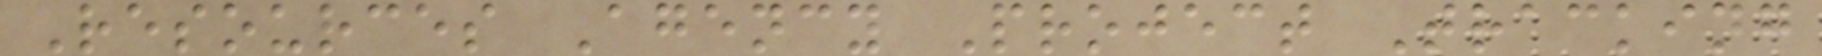Resources Agency Project Tracking
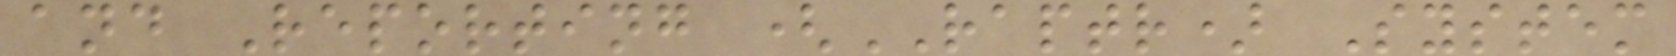and Reporting (RAPTR) System
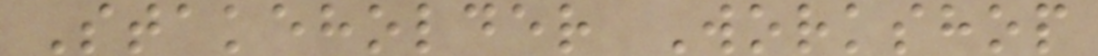Stakeholder Workshop
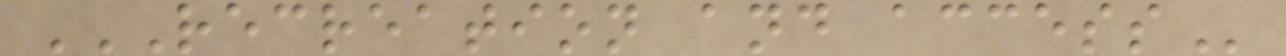RECREATION AND ACCESS
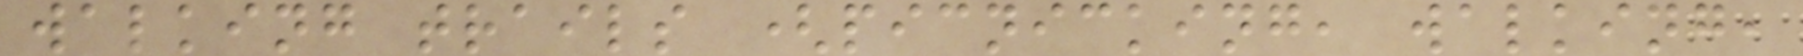walking trails (picnicking, walking,
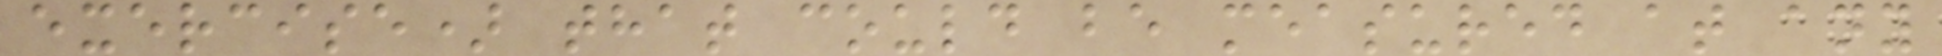exercise) that could be measured at any
